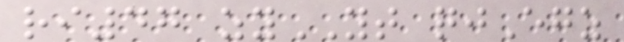ri47 zyYT qjEgz
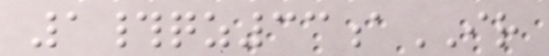1#qz33aIR
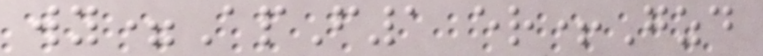wy=ApF1 er+Gzd
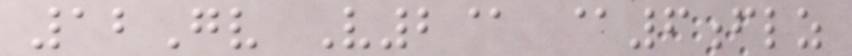12Gv V2@ @6flz
